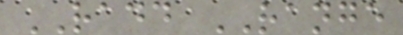RADD RANGE
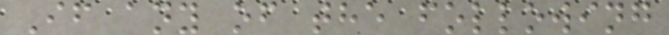If any of the following
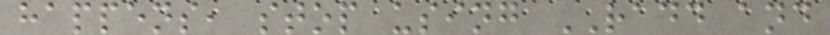happens, stop using RADD and
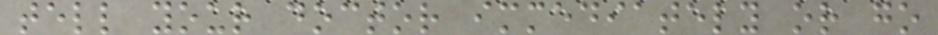tell your doctor immediately or go
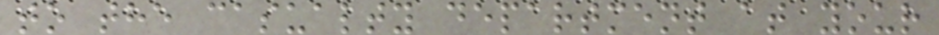to the casualty department at your
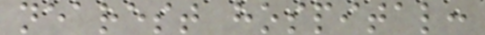nearest hospital:
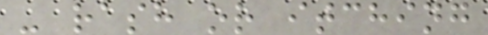- rash or itching
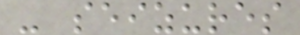- seizures
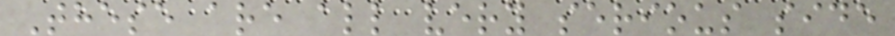These are all very serious side
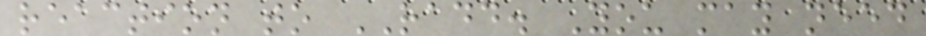reaction to RADD. You may need
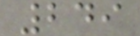249
